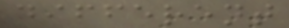different
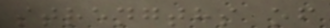strengths of
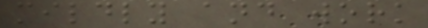mildly and work
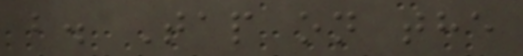b. Tap on the
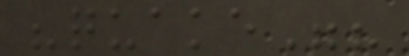"quake"?
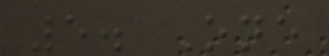5. One
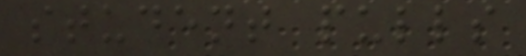student pulls
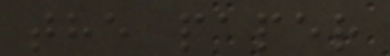the paper
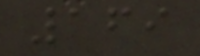169
